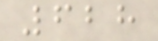628
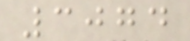3074
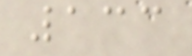133
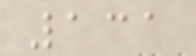131
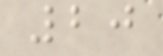20
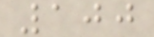100
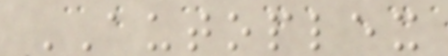AUTOPLEX
